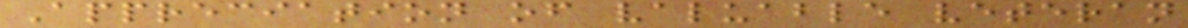Appreciation of valuable veteran
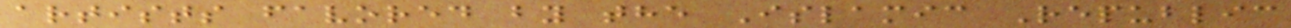artists favored by the Islamic Republic
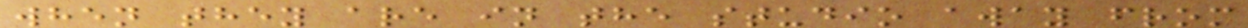when they are in the studio away from
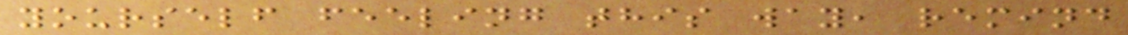yourself feeling this way, remind
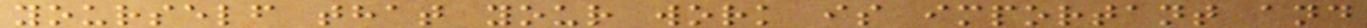yourself that your work is important and
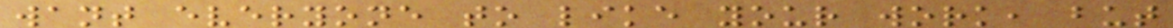want everyone to like your work, but
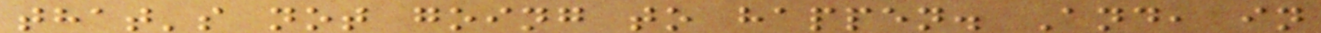that's not going to happen. And, in
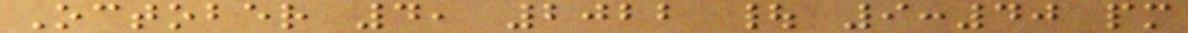October 4, 2022 | 9:40 pm
